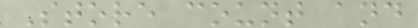Store count and
